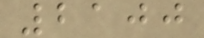2100
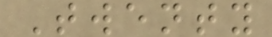Twenty
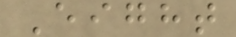Eight
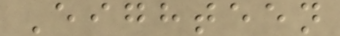Eighteen
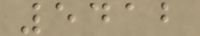5412
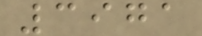3971
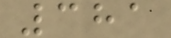381
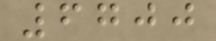6700
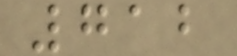712
